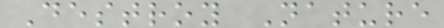Destroy Nature
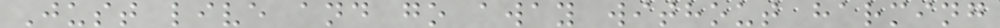Just live and go away without harming
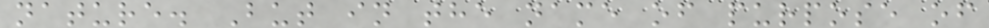nature. But in the name of purpose of
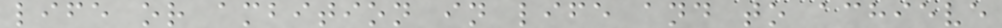life or ambition in life and to achieve
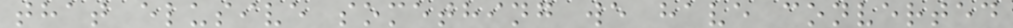that elusive something we have converted
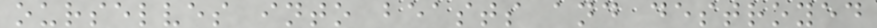ourselves into beasts and destroyed
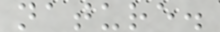nature.
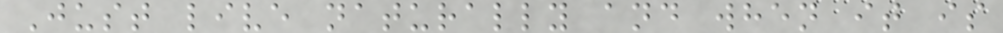Just live naturally and when it is
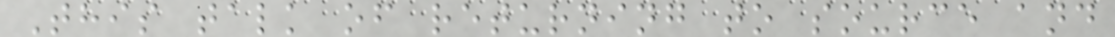This talk of returning to source and
